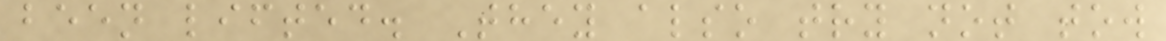been lifted. They also try not tow
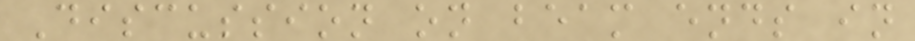Discussion on beam ends in
